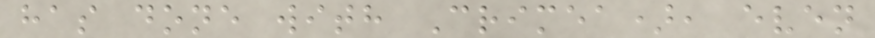has done with Crimea), even
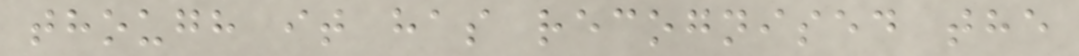though it has recognised the
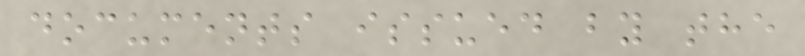documents issued by the
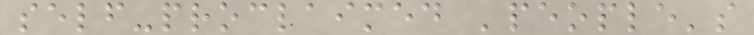self-proclaimed 'people's
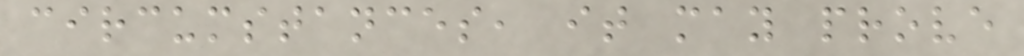circumstances, it may prove
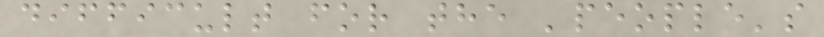difficult for the 'people's
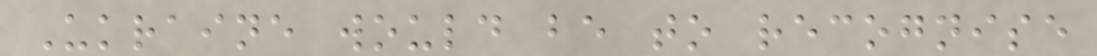Ukraine would be to recognise
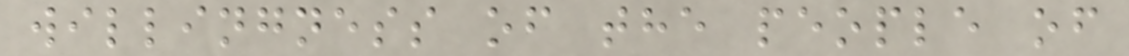willingness of the people of
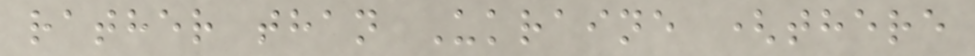rather than Ukraine (there
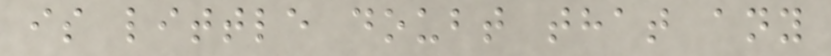is little doubt that any
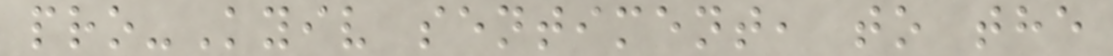pro-Kyiv sentiment, to the
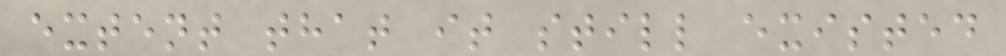extent that it still existed
